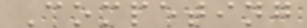Competing
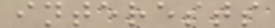interests
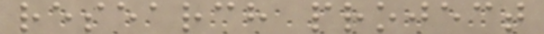research project
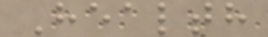Health
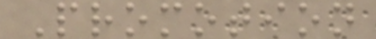Promotion
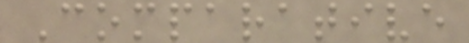Comparative
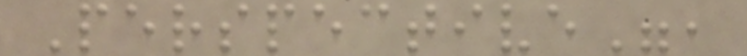Perspective",
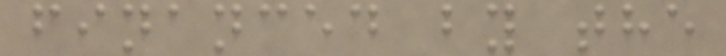financed by the
